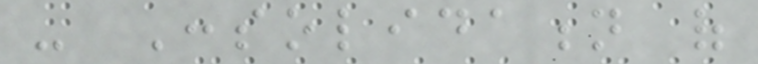- Consolidation of
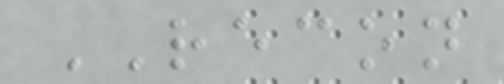RECON
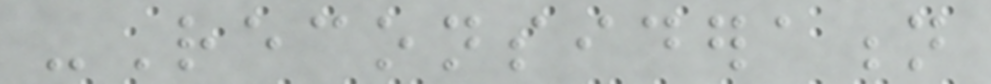-Reconsideration
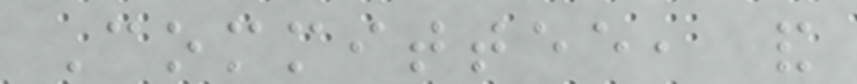Committee, and
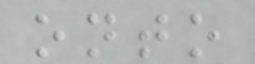onto
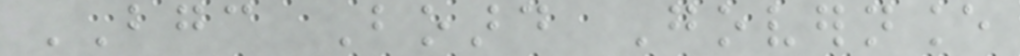BGC Board Governance
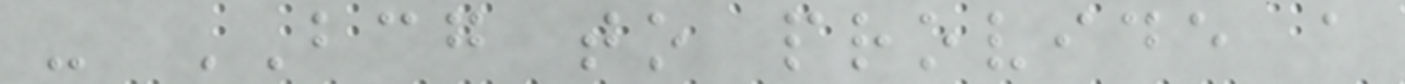- BCG to provide a
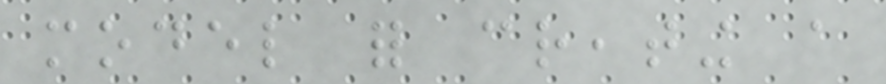model for creating a
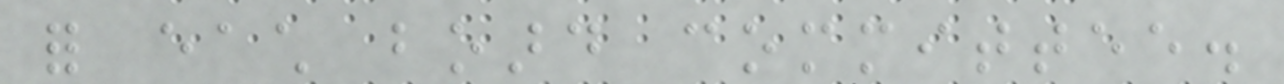for each board committee.
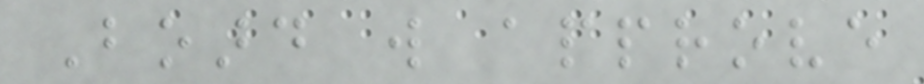Board will approve
